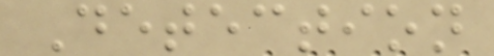Detection
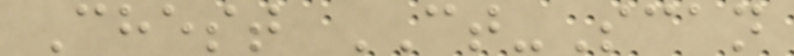Chest CT-Scan
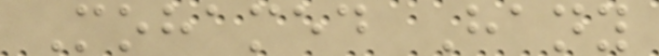Mohamed Hany
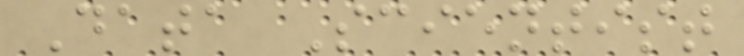Data Scientist
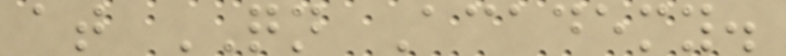at QN Academy.
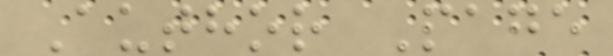Author Page
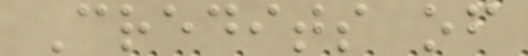Credits of
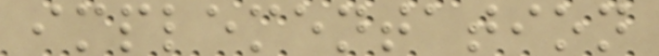implementation
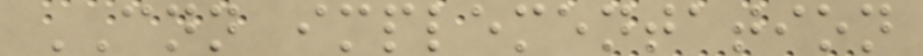CNN implementation
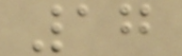17
